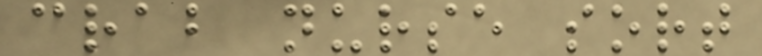crab nurse sort
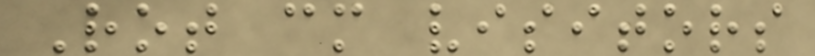Rot cm visitors
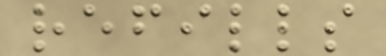refills
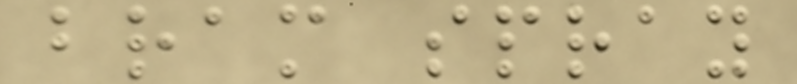bram spray
